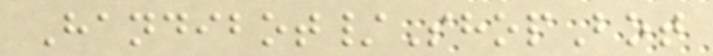Handibot/ShopBot
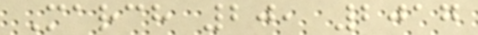March 20, 2017
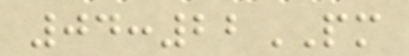04:22PM
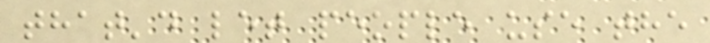that'd let people use the
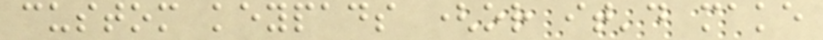custom keypads (or it'd make
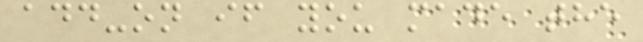add-on if you made the
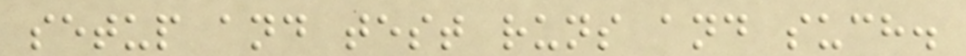setup and test runs and such.
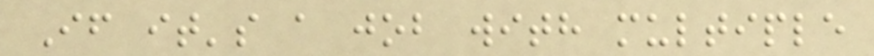If it's a job with multiple
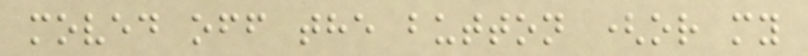moved off the button (or my
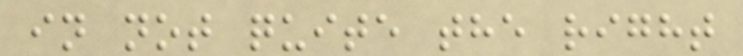in not quite the right
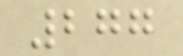277
